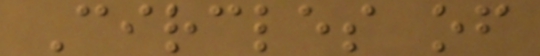Circles of
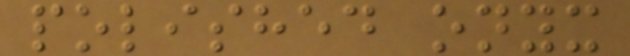polished onyx
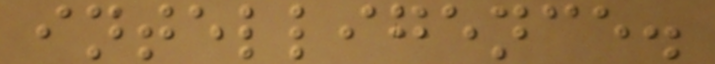intelligence.
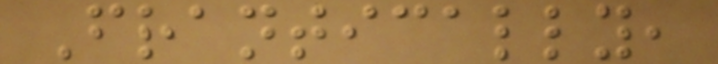Frantically,
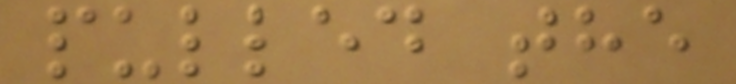pulled the
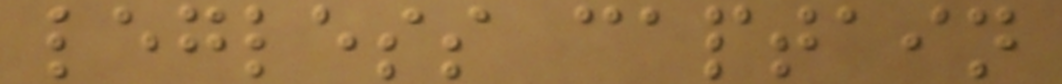legless captain
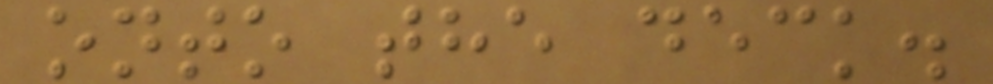onto the deck.
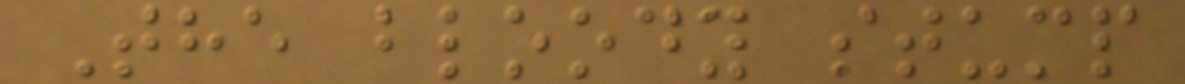The bloody stump
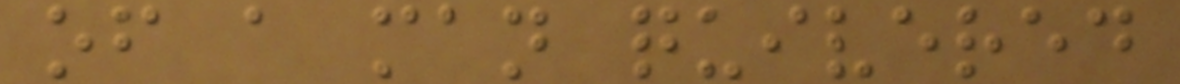of a man quivered
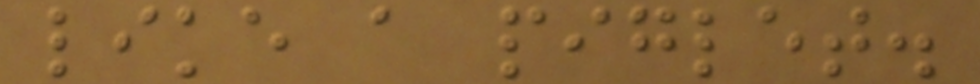like a piglet.
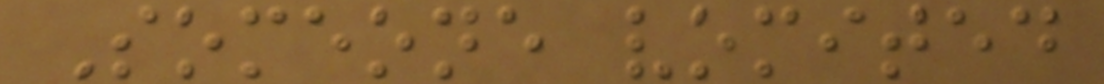Someone vomited
